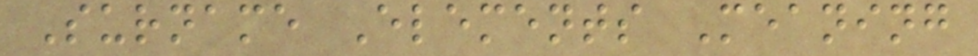Surname Elements Meaning
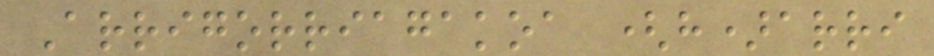Arrigorriagakoa (h)arri
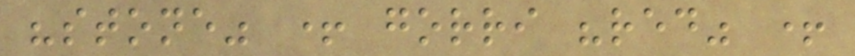"stone" + gorri "red" +
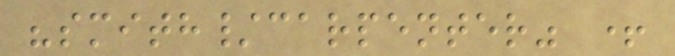"smith/carpenter" +
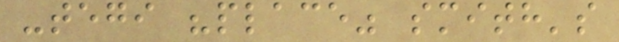-tegi "place" smith's
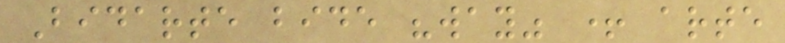Bidarte bide "way" + arte
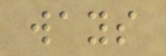ways
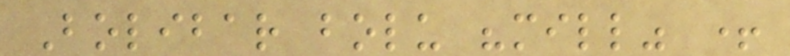Bolibar bolu "mill" +
